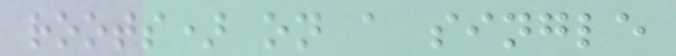roots) on a single
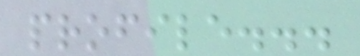profile...
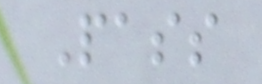Pass
